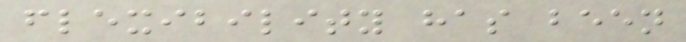flexibility has been
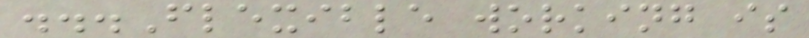...Flexible working is
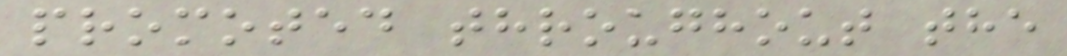promoted throughout the
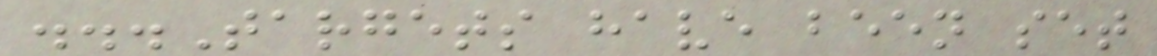...Targets have been set
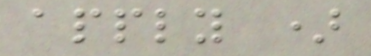apply )
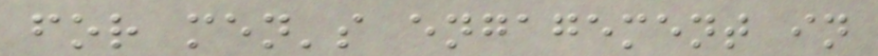for men's engagement in
